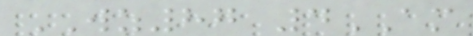WZ87 4AM
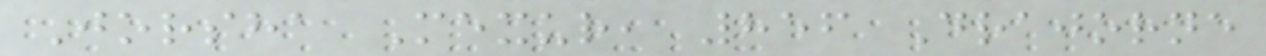Jorsha Mexur, 856 Drajorne
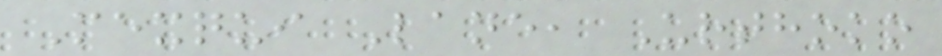Mexqui Lane, Urthoko
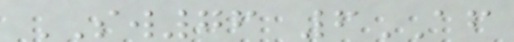SW76 6AF
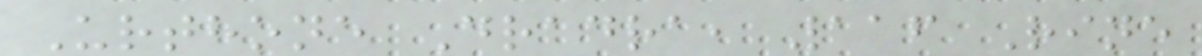Urthone Dradra, 116 Rine
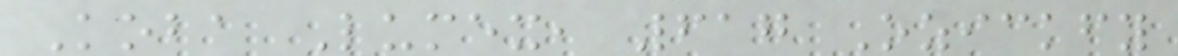Koba Lumex, 617 Ozickfy
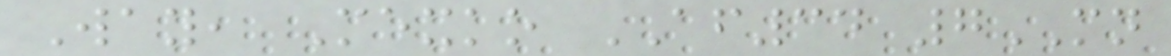Way, Mexko AF34 7MN
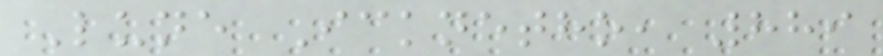Lune Icknetho, 889
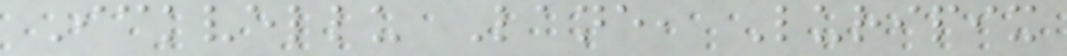Ickvellu Lane, Luripix
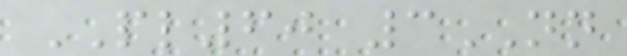PL60 3NN
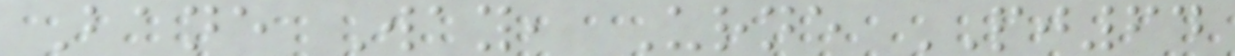Bane Way, Urne PJ64
